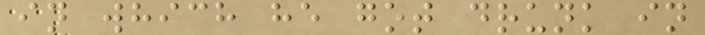in which he got drunk in
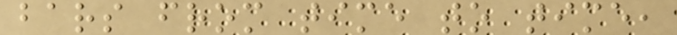bars from time to time,
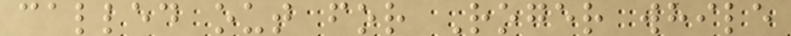called out for Roger while
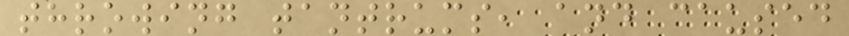throwing tantrums, and caused
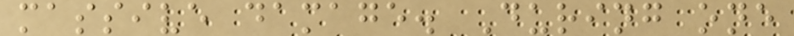massive damage. During one
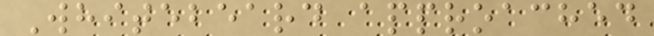Whitebeard approached
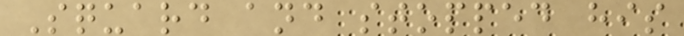Squard and stopped his
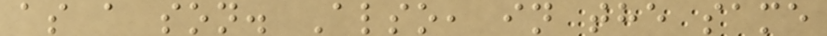as a son. Also, in the same
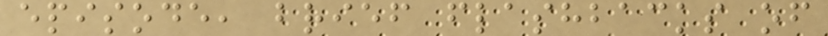episode, brief flashbacks of
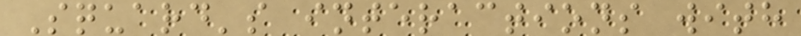Squard's interactions with
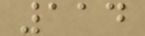114
